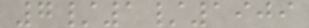7/1/1909
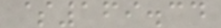$169.34
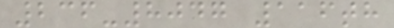236-8047 116th
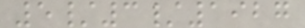5/3/1927
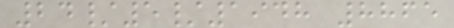24/5/1948 8865
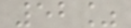52%
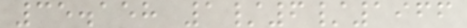35.158 1/6/1966
